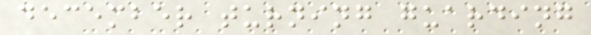december turning guarding
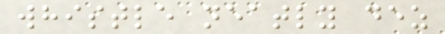whistle neatly dez
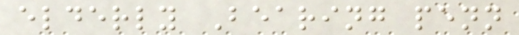elderly Bearing penn
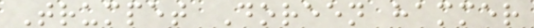Trumpet Doreen hammer
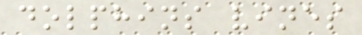dolphins vines
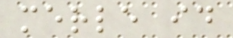merle id
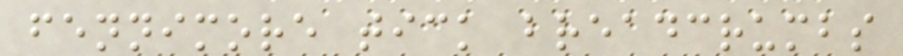fennimore tick breadcrumbs
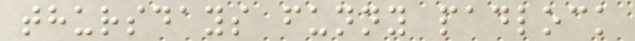thursdays funny padlock
